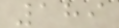189
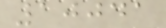10041
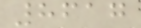8617
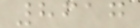8617
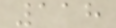118
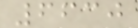6630
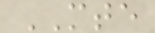MTE
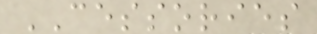CESSORIES
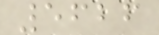5626
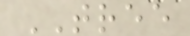TREE
